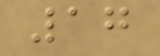17
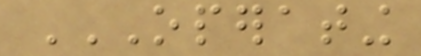OPERATING
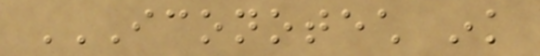ICONOTECH INK
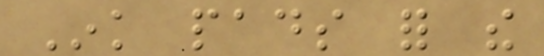Ink pads for the
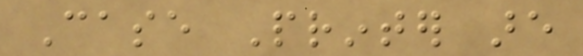Case Printer are
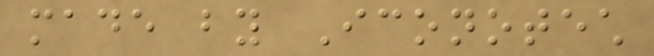made by Iconotech
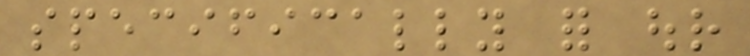specifically for our
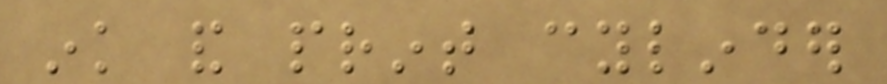ink and print cylinder
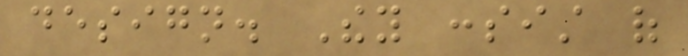design. They consist of
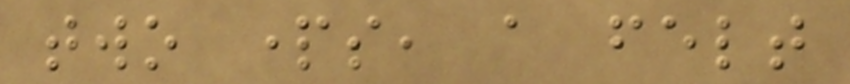two parts, a felt
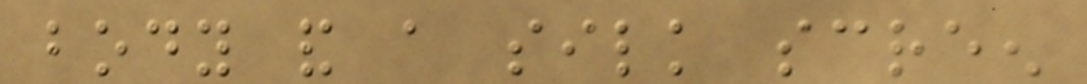body and a silk screen
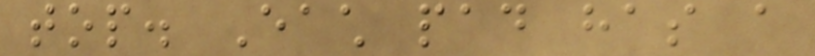top. Each pad has a
